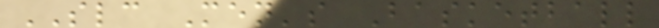SLC Men's Basketball
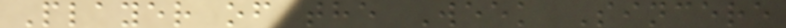Player of the Week Sincere
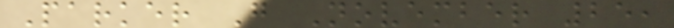Parker G November 25,
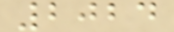2024
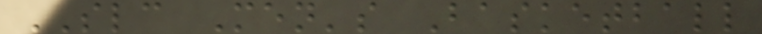SLC Men's Basketball
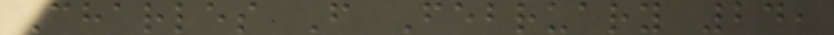Charles F February 24,
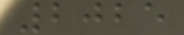2025
